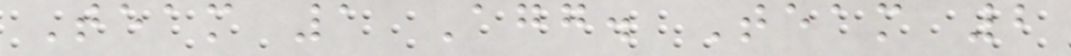Team 1 Agg. Team 2
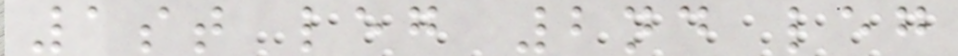1st leg 2nd leg
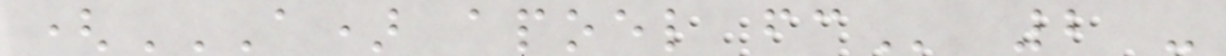(A) APOEL FC 2 -
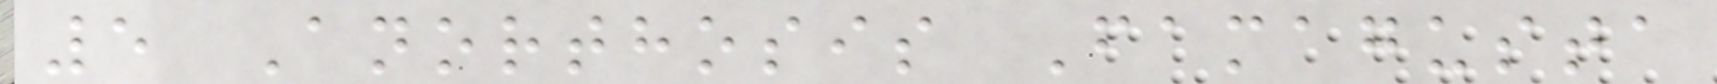5 Anorthosis Famagusta
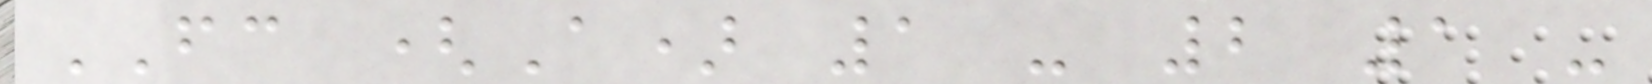FC (A) 1 - 2 1 -
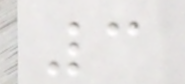3
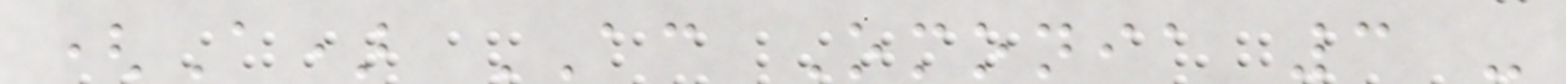(A) AC Omonia 3 -
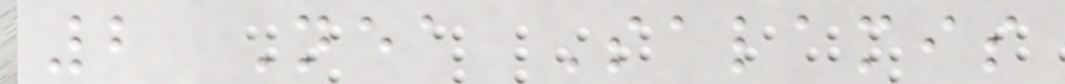2 Nea Salamis
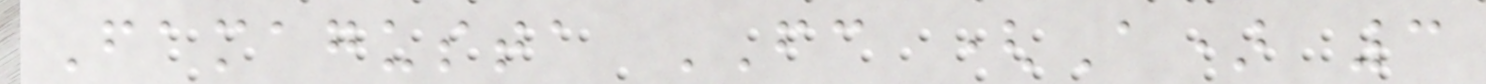Famagusta FC (A) 3
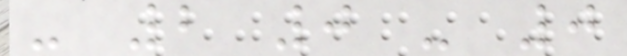- 2 0 - 0
